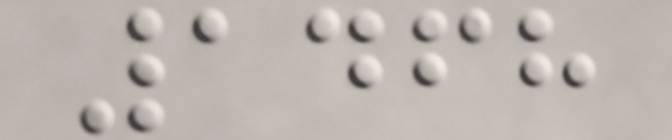1468
